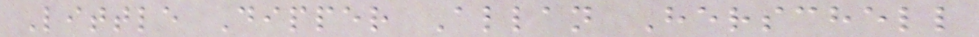Little Dipper Allan Herschell
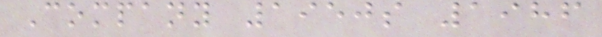Company 1950s 1986
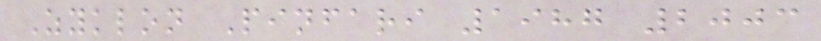Zyklon Pinfari 1987 2003
